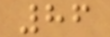86
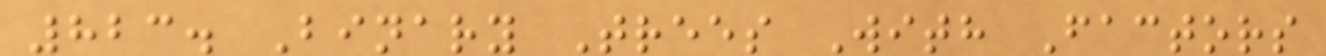823. Binary Trees With Factors
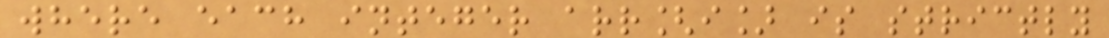where each integer arr[i] is strictly
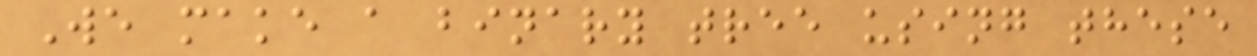We make a binary tree using these
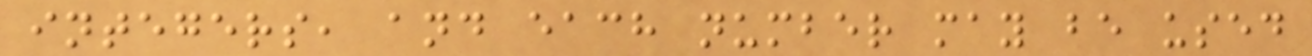integers, and each number may be used
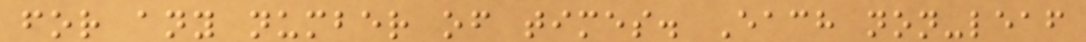for any number of times. Each non-leaf
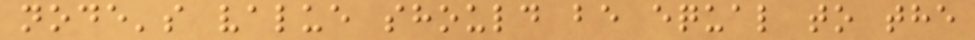node's value should be equal to the
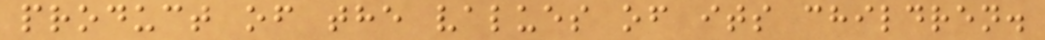product of the values of its children.
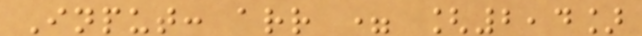Input: arr = [2,4]
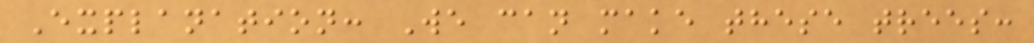Explanation: We can make these trees:
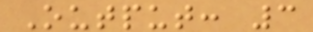Output: 3
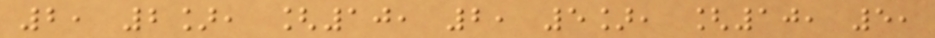2, 2], [10, 2, 5], [10, 5,
